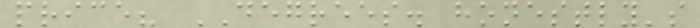price? DEGREES. honestly's
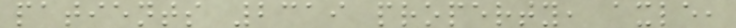patients 2319 property, axle,
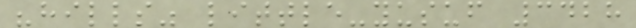"hills" little-yusuf 3428
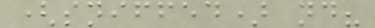(sniffed) nd?
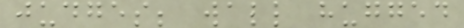judges; wall hugged
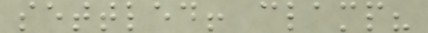settled! clamp?
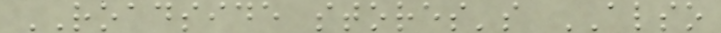ROADSIDE stores's ALSO
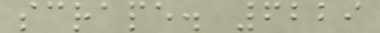scrape. 6229
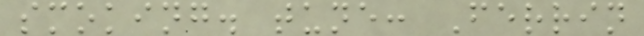smoking. tune: Ferrin
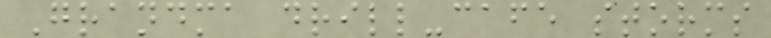Grandma drill-cafe storms
